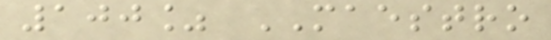100% MAESTRO
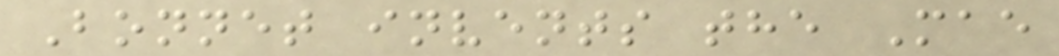Bonnet invents the Mae
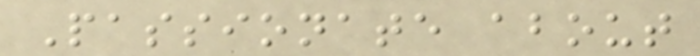Passionate about
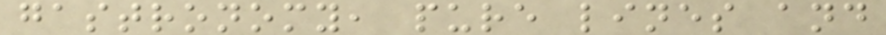gastronomy, pure lines and
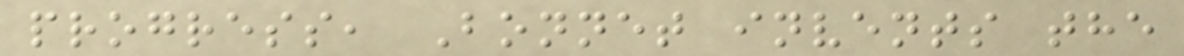progress, Bonnet invents the
